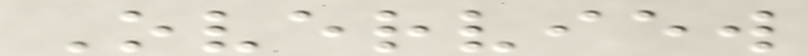Overview
